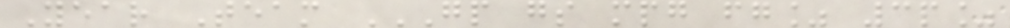Year Team GP GS MPG FG% 3P%
